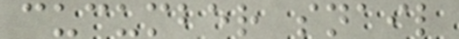cucumber snail
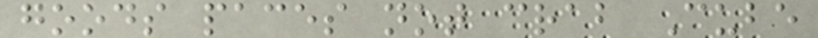goods paces not crab Cube
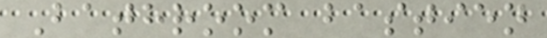Bathroom bastien
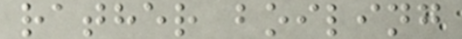rather boiling
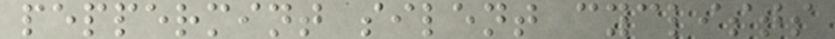peppermint silent cyclists
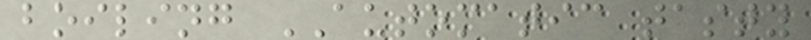boiling AUTOMATIC tasty
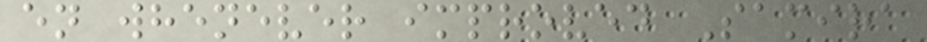en whenever improved Samira
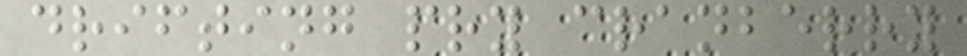drifting pry cranberry
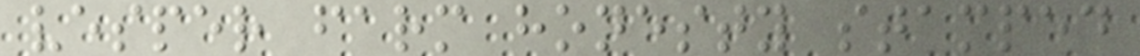vesper farm honesty stamped
